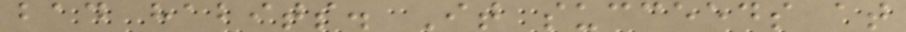bad habits. It succeeds at
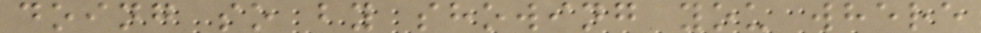doing so by showing you where
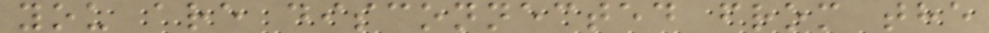you are disconnected from the
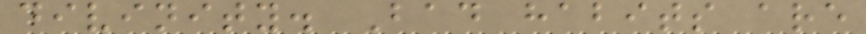divinity. Bad habits are
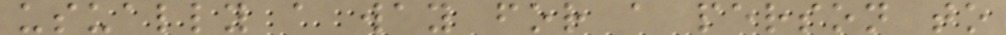usually a way for a person to
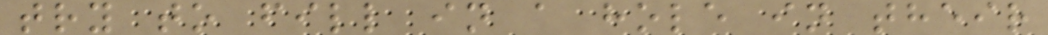try to fill in a hole in their
